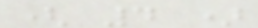( 4 )
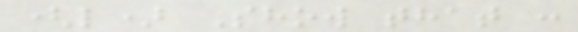(l) Show that :
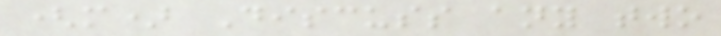(m) Discuss any two
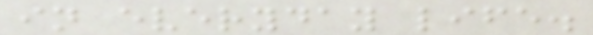in everyday life.
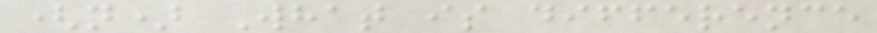(n) What is difference
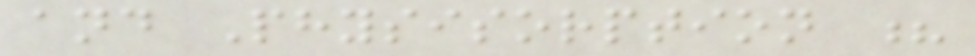and Physisorption ?
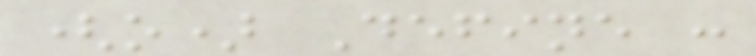(o) Define :
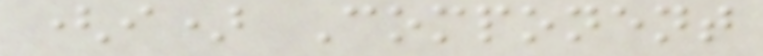(i) Component
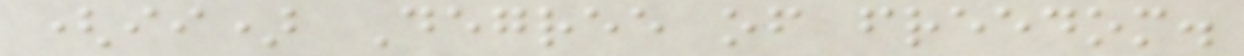(ii) Degree of freedom.
